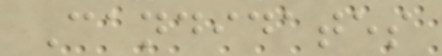Candidates
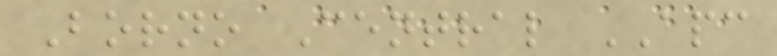Borno Central APC
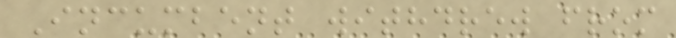Incumbent withdrew from
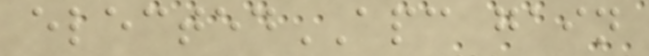electedAPC gain
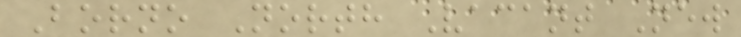Borno North Vacant New
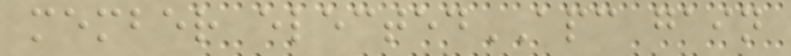member electedAPC gain
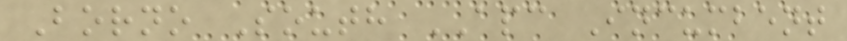Borno South APC Incumbent
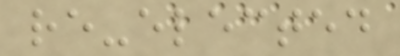re-elected
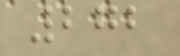272
